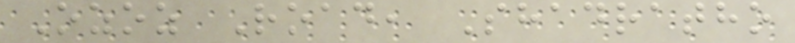Ozoz Road, Shadratho
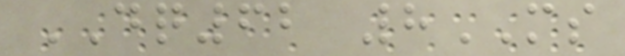DQ62 8MS
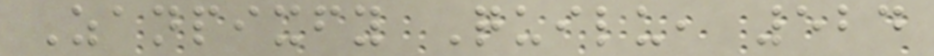Zanpixfy Quilu, 524
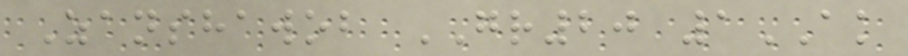Zanshawob GR20 1AK
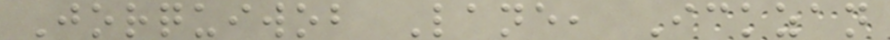Jorquiwob Lane, Ickzan
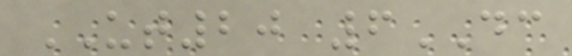UT20 6DC
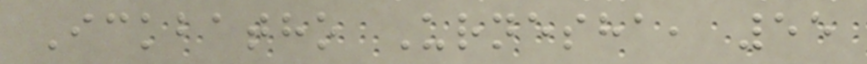Ickbatho Urnesha, 55
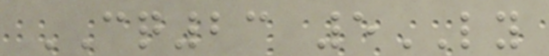CQ23 5LY
